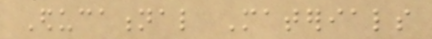Educational Materials
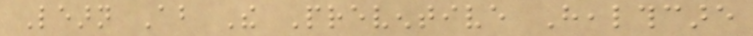Learn About The Preventive Healthcare
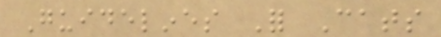Guidelines For Cats
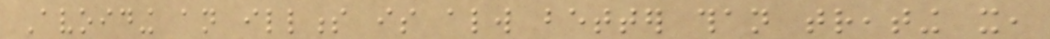Avoiding an illness is always better than treating it,
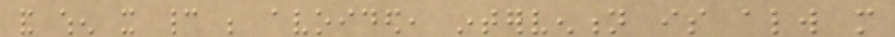and when it cannot be avoided, intervention is always more
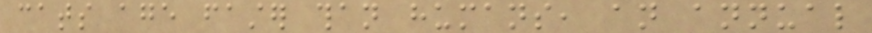cats age faster than humans, an annual
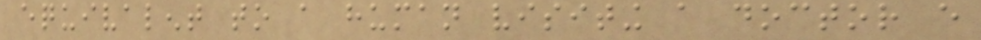equivalent to a human visiting a doctor every
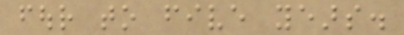four to five years.
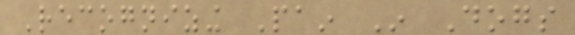Recognizing Pain In Dogs
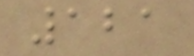121
